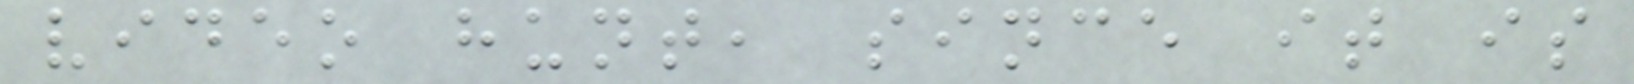video hunt, since it is
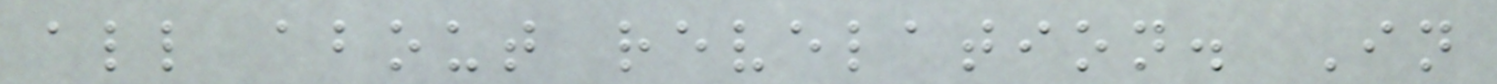all about revelation. In
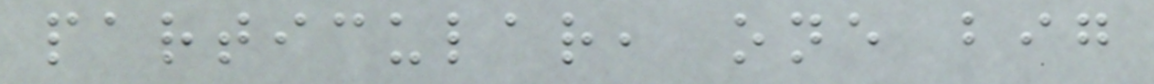particular, one big
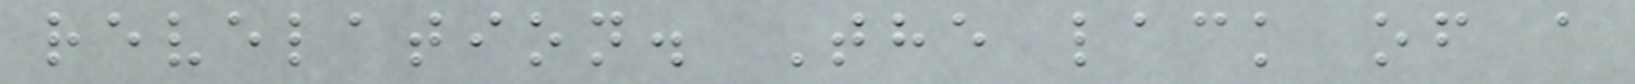revelation. The lack of a
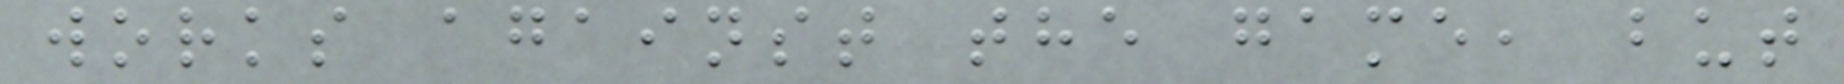works against the game, but
